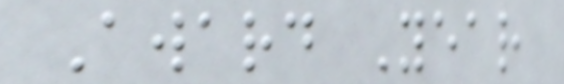Award Year
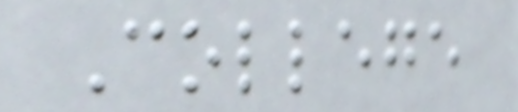College
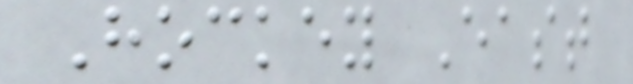Hockey East
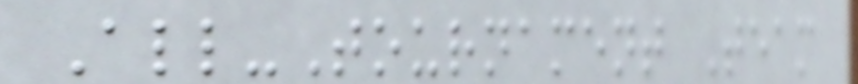All-Tournament Team
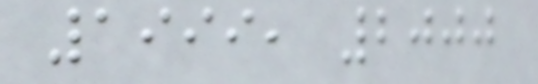1999, 2000
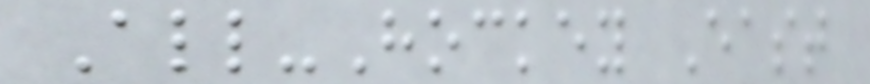All-Hockey East
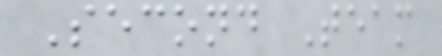Second Team
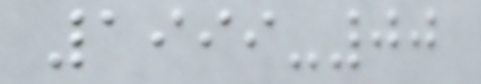1999-00
